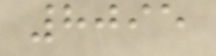8095
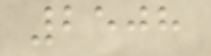2508
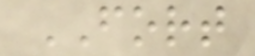FORT
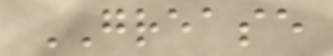GREASE
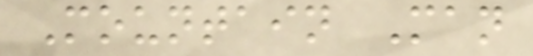Mountain Man
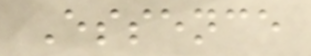Essence
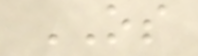OS
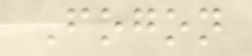Fogon
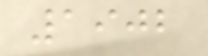1902
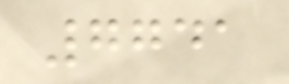7741
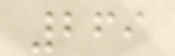269
